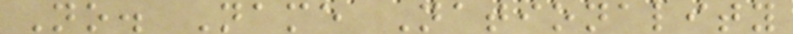No. Name Nationality
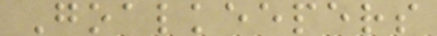Goalkeepers
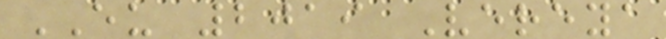EU 2019 Vereya
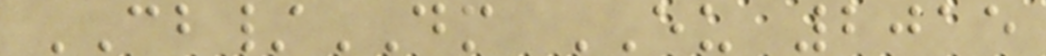CB/DM EU 2015
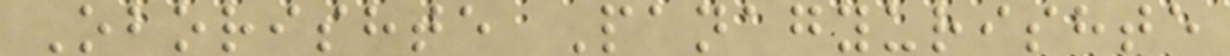Oborishte Panagyurishte
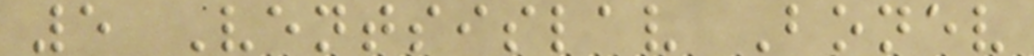5 Ventsislav Bonev
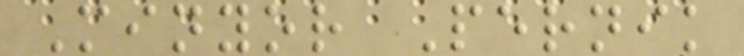Minyor Pernik
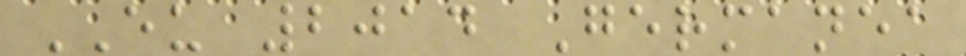EU 2014 Germanea
